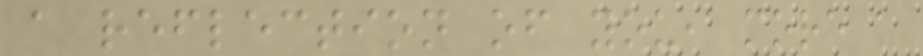a reflection of you, more a
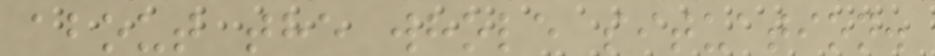about the whole situation.
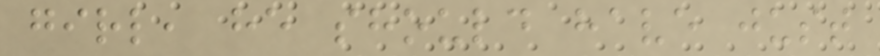girl, he should have just
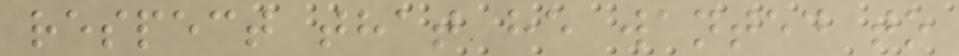respect that he wanted to
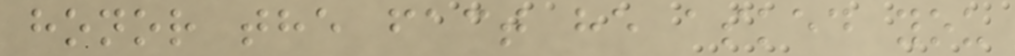honor the fact he asked you
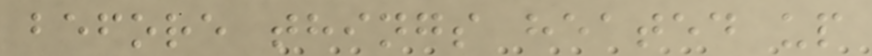before things heated up
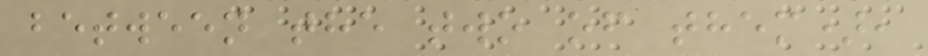between the two of them),
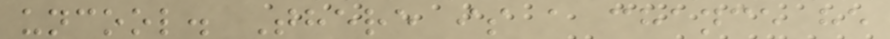uncool. There is a chance he
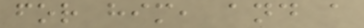for him, and a
